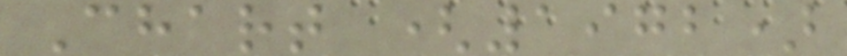Chart (1972)
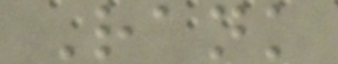Rank
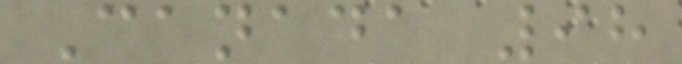Canada 98
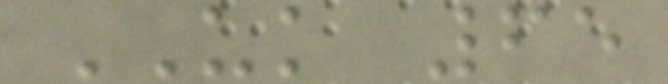UK 65
